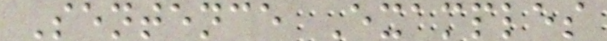Sentence Examples
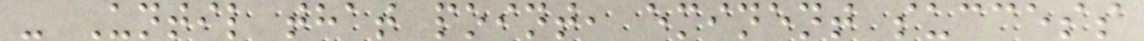- Until that point, eminent success
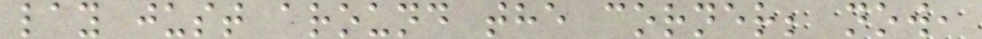lay just around the corner; now,
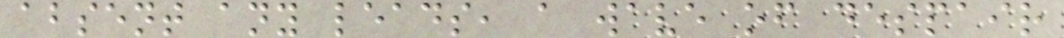absent any leads, a wave of despair
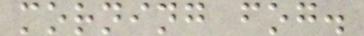morning fog.
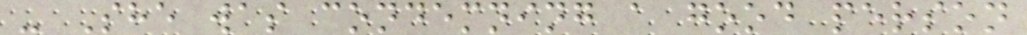- She was condemning a good person
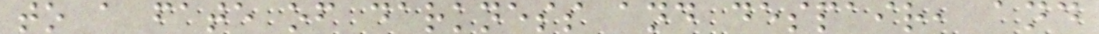to a fate of darkness and despair, and
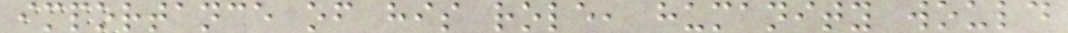importance of his role, humanity would
